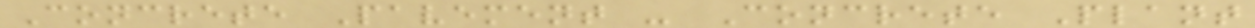Concrete Pavement - Concrete Plant
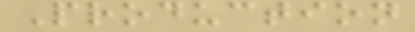Production
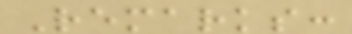Remarks:
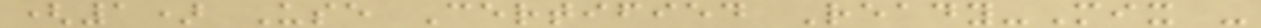(1) Use Certified Ready-Mix -
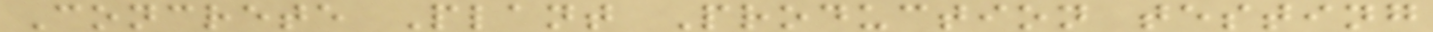Concrete Plant Production testing
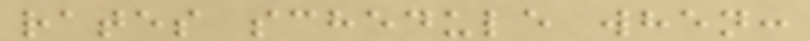rates schedule when:
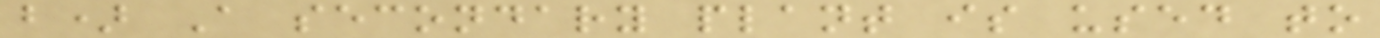b) A secondary plant is used to
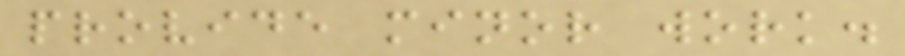provide minor work.
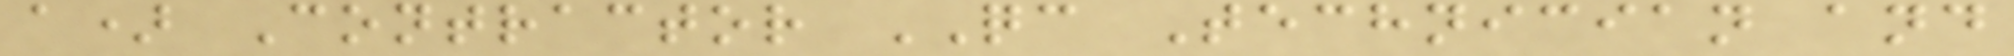a) Contractor QC Technician and
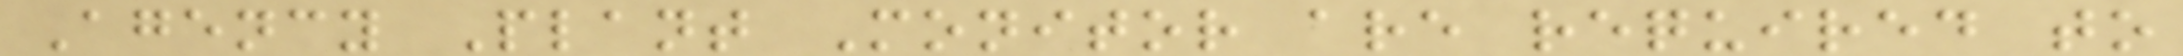Agency Plant Monitor are required to
